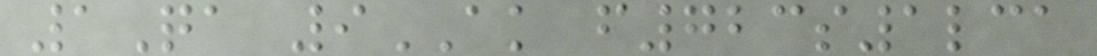1Qa 9AK f723s1lca
